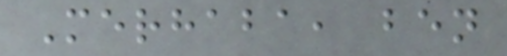Merhaba, ben
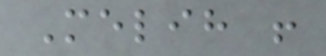Melih !
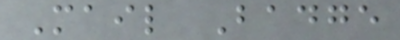Mail Badge
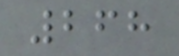268
